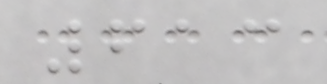613
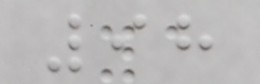98
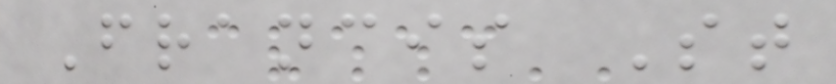Francis St
